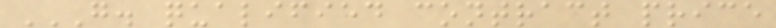G. QUALIFIED CONTRACT PRICE
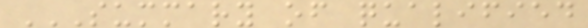SUMMARY OF QUALIFIED
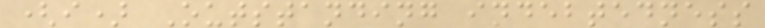(i) Outstanding indebtedness
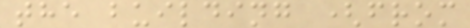the building (from
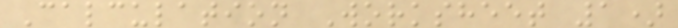Calculation Worksheet 1)
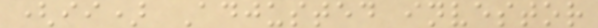(ii) Adjusted investor
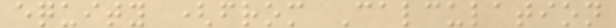equity (from Calculation
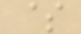$
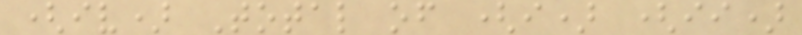(iv) Total of (i) (ii)
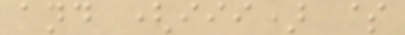and (iii) $
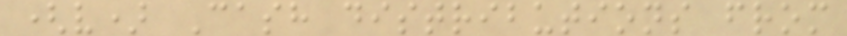(v) Cash distributions from
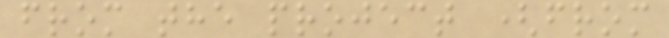from the project (from
